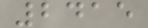2415
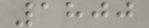1800
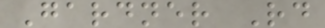Gardner Rd
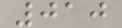010
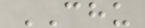CHU
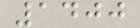1400
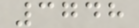3748
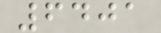6401
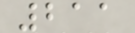211
